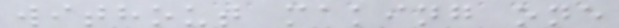without making one
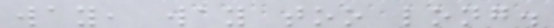way, way too long.
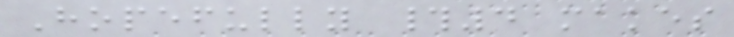Hopefully #4 makes
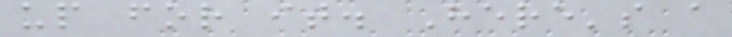up for it. Here's a
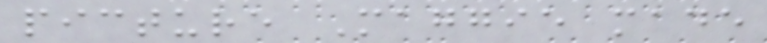picture Maggie made
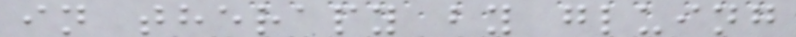in therapy by gluing
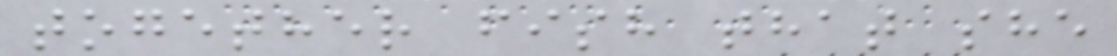together fish that she
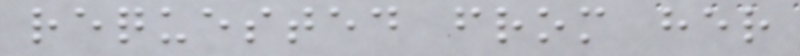requested from her
